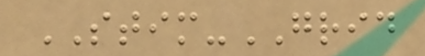STIM-GRID
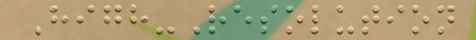High-Resolution
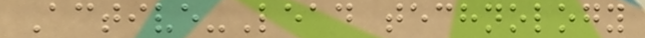Active-Lead technology
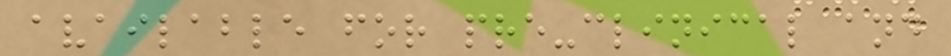available for pre-clinical and
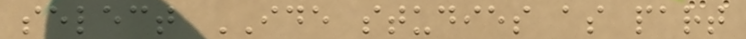select IDE studies as part
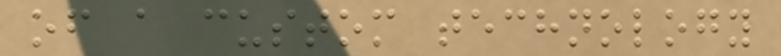of a custom technology
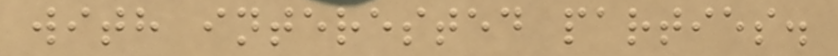with interested parties.
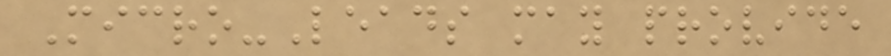Micro-Leads may provide
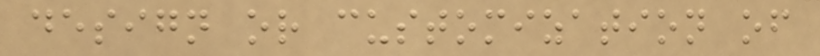design or customization of
